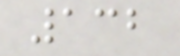132
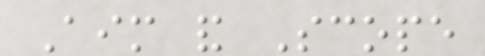Aim and Scope
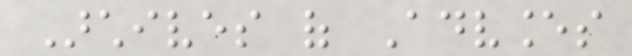Archives of Advances
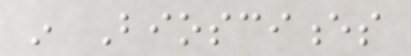in Biosciences
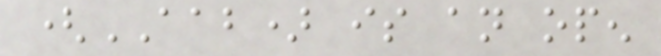(AAB) is an open
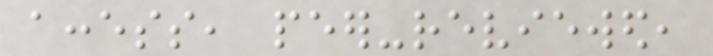access, peer-reviewed,
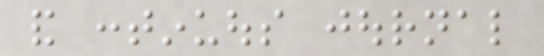and continuous journal
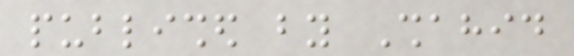published by Shahid
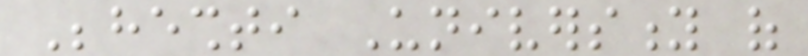Beheshti University of
